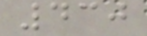430
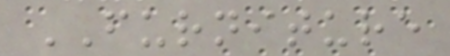FURNITURE
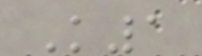K1
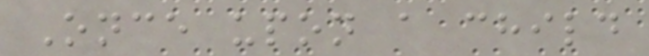Once upon a child
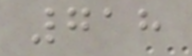718
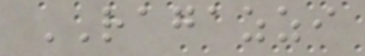RAGAZZI
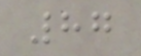87
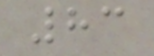83
